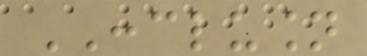CONCLUSION
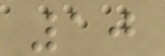10
